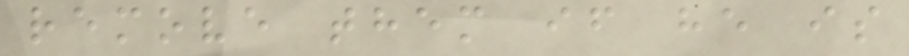remove them if he is
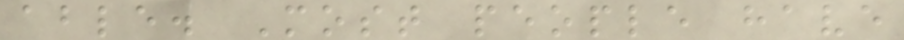able. Most people have
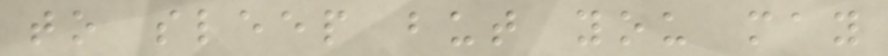to sleep but you may
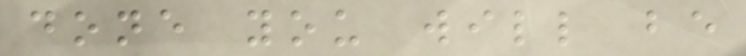done you will be
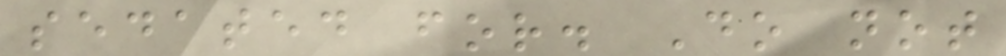sedated for. Do not
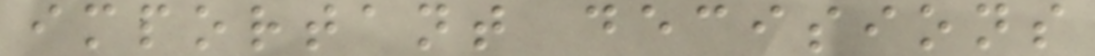important decisions
